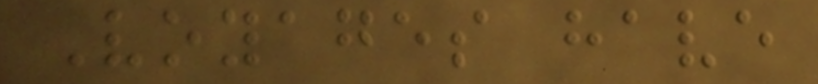Voyages have
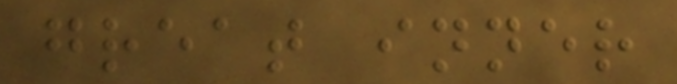great inner
